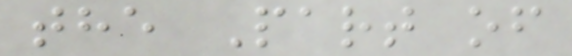the Part of
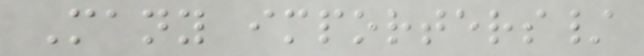Many importers/
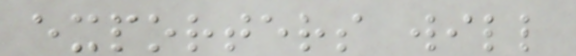exporters will
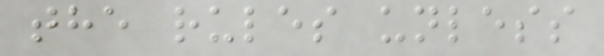the rules unless
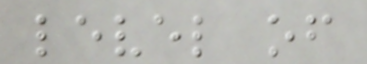level of
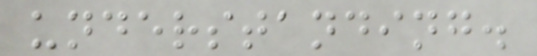understanding.
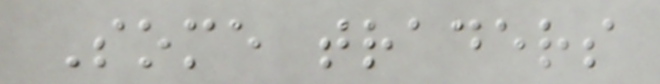Some traders
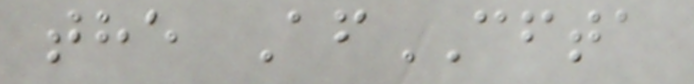the AfCFTA
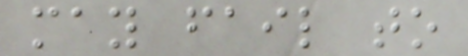may fail to
